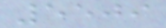5509
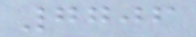7706
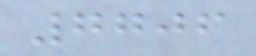7706
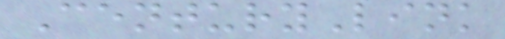CenturyLink
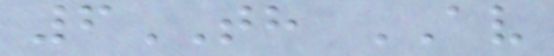6TH AV
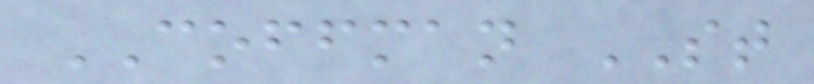COFFMAN ST
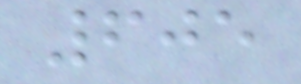605
